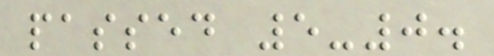passed 5-0.
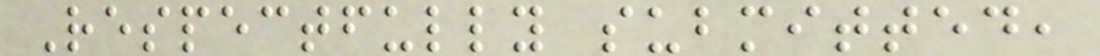Respectfully submitted,
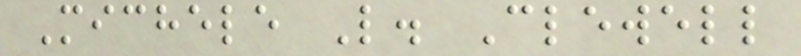Michele L. Clewell
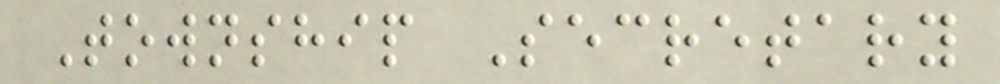Township Secretary
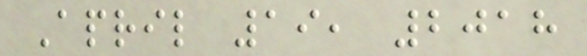April 19, 2018
